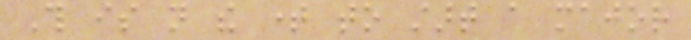This is not the time to start a major
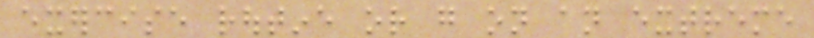exercise routine or go on an extreme
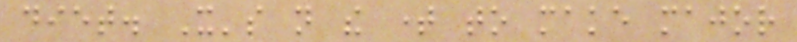diet. It's not the time to make major
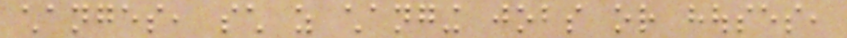changes, such as changing jobs or houses,
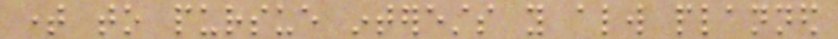time to pursue interests you always planned
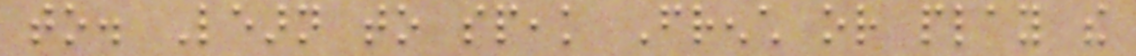to. Learn to speak French or play the
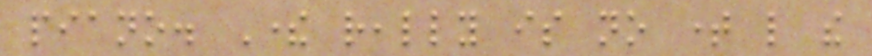piano. There really is no time like the
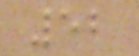52
